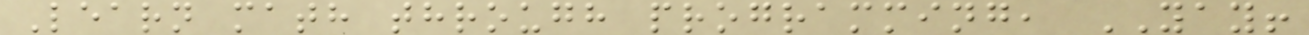Learn math through programming, YAY!
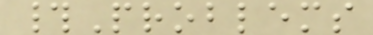#Problems
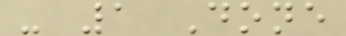- 1 Done
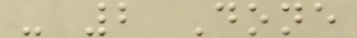- 2 Done
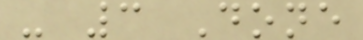- 3 Done
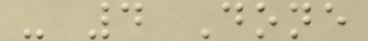- 4 Done
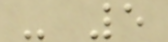- 5
